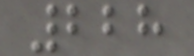228
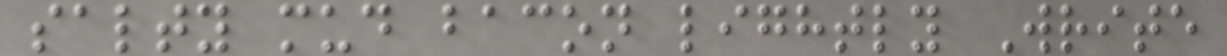salty mud bacon lightly Write
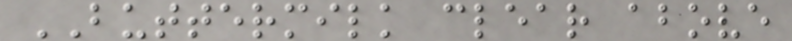BUTTERMILK clear above
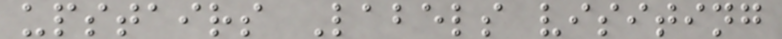upstairs Labels visiting
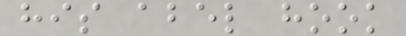his abel hook
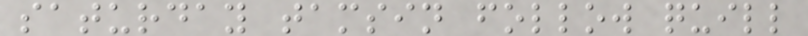saturday tamsin follow quill
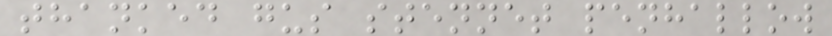thanked gus stennet penhallow
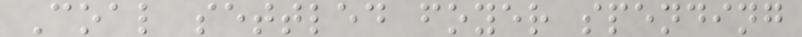Coal settled foyer spending
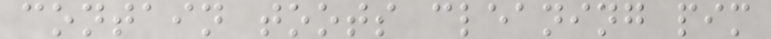contain toots cleaning pim
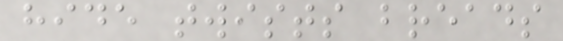hide twists breads
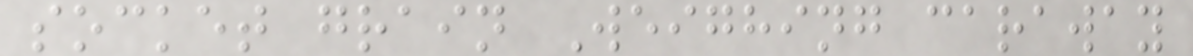socket grain Weighing caraway
